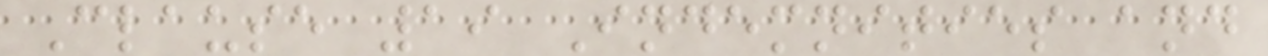Clause 19 Indemnities and
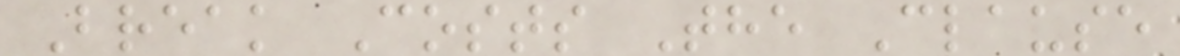Break Costs The Clause
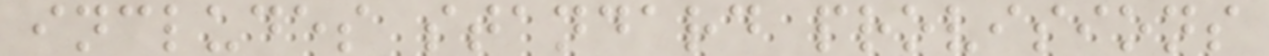includes standard provisions
